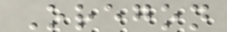Oregon
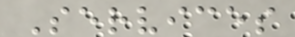Services
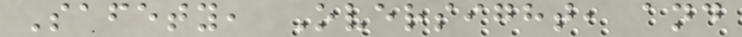Safety, Oversight, and
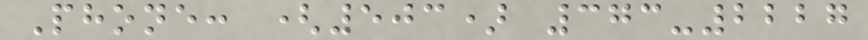Phone: (503) 373-2227
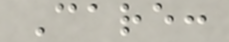Care:
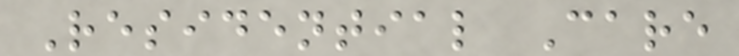Residential Care
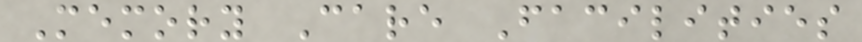Memory Care Facilities
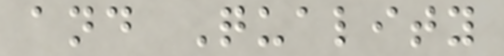and Quality
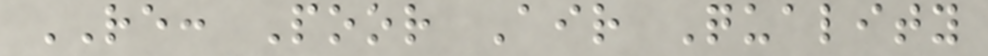RE: Poor Air Quality
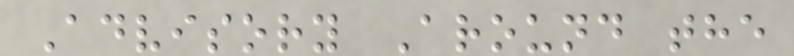Advisory Around the
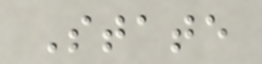State
